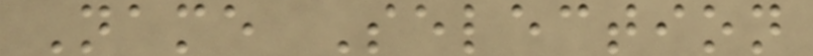Name Selection
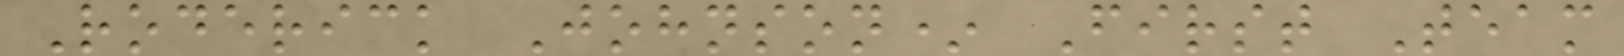Roderick Johnson* First Team
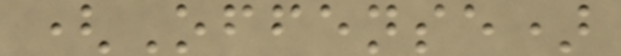(Offense)
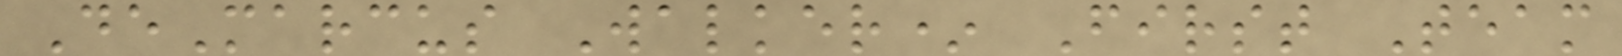DeMarcus Walker* First Team
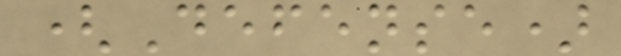(Defense)
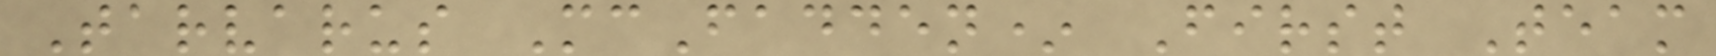Tarvarus McFadden* First Team
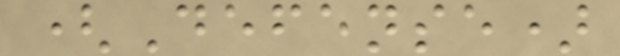(Defense)
